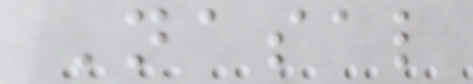Nasal
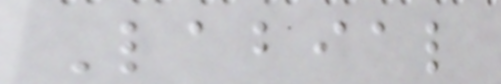Labial
